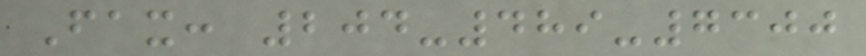Fax: 204-489-7300
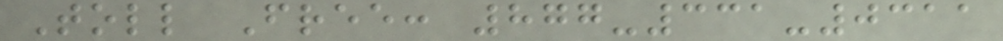Toll Free: 877-331-0311
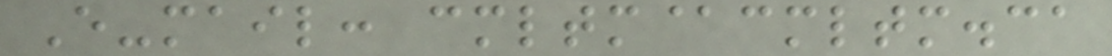E-mail: cmltm@cmltm.ca
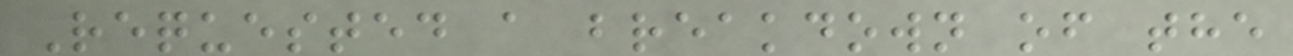Requested a breakdown of the
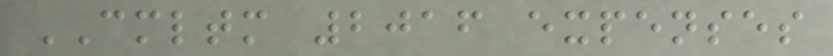CMLTM 2016 expenses
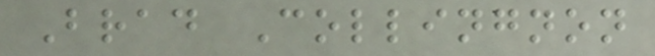Brad Collingnon
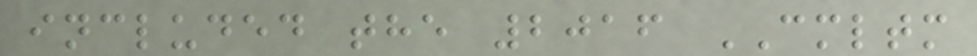included the 2016 CMLTM
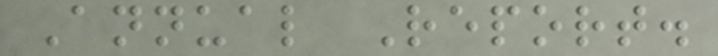Annual Report.
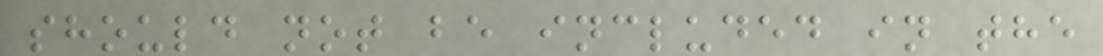should not be included in the
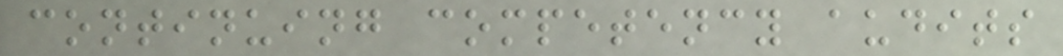continuing competency audits
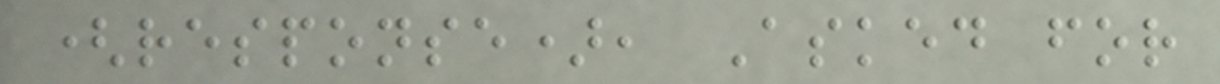(response), Asked for
